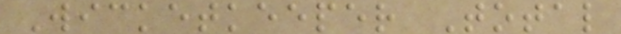Wicketkeeper Total
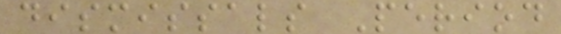dismissals Period
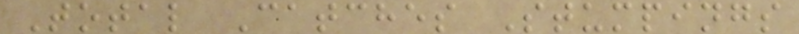Total Catches Stumpings
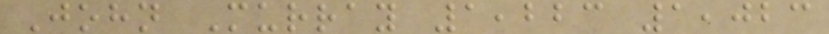John Murray 1,223 1,023
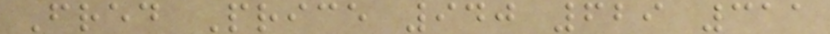Fred Price 940 629 311
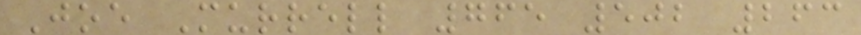Joe Murrell 765 502 263
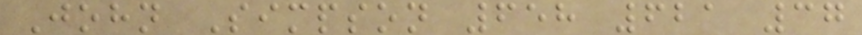John Simpson 658 621 37
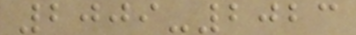2009-2023
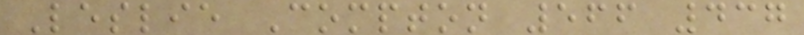Leslie Compton 566 437
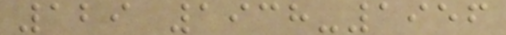129 1938-1956
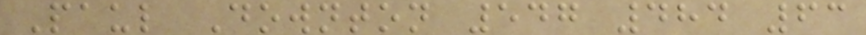Paul Downton 547 484 63
